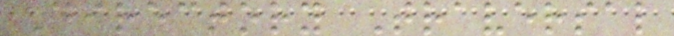Directory Traversal
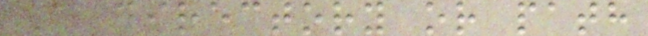A directory or path
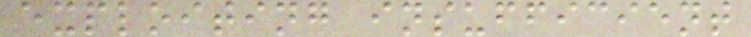exploiting insufficient
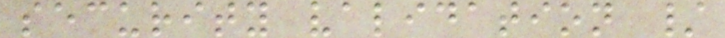security validation /
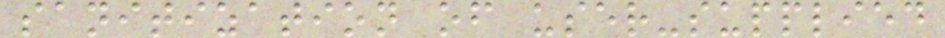sanitization of user-supplied
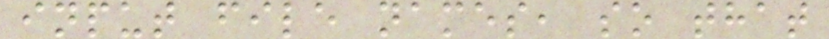input file names, so that
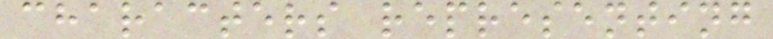characters representing
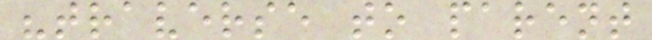"traverse to parent
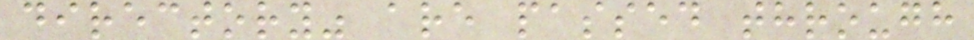directory" are passed through
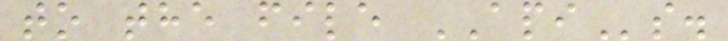to the file APIs.
